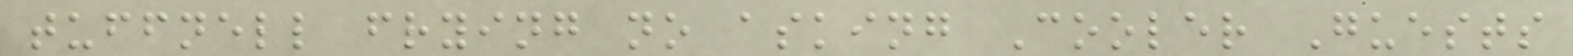tuffnell frying no asking Cooler Guests
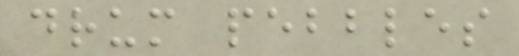drum pebbles
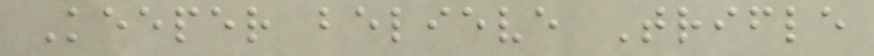Keeper believe Trifle
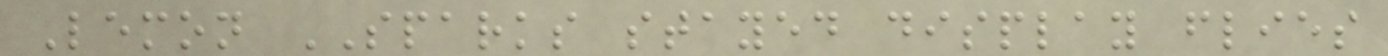Lemon SPARKS stayed display flies
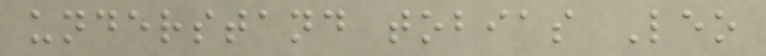understand tobias Leo
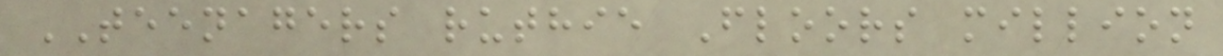TEENAGERS ruthie Floors million
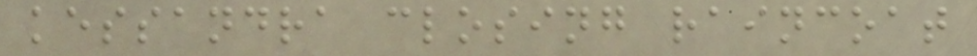kessandra closing raincoat
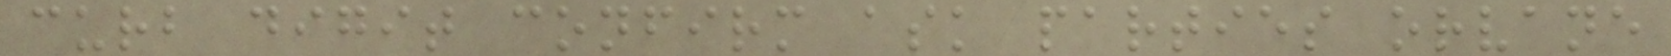curb digit confirm ask parties orvane
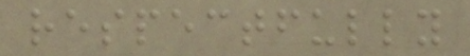respectfully
